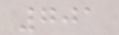701
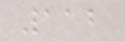112
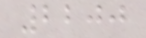2200
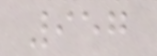957
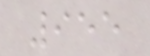955
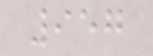957
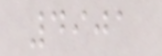4901
